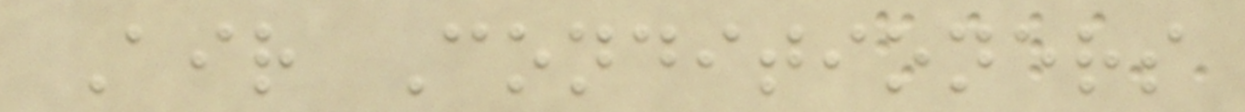Air Conditioners
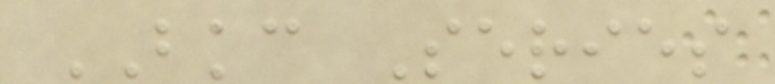BKC Series
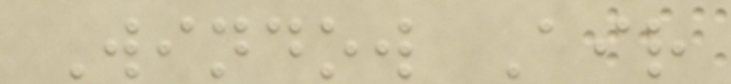Window Air
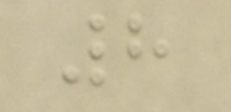8
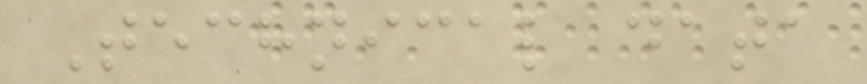Technical data
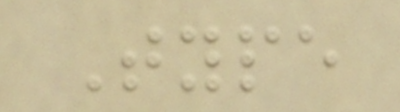Type
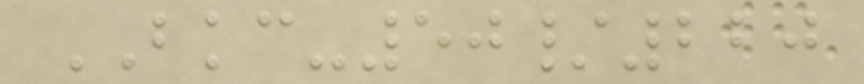BKC-50/220
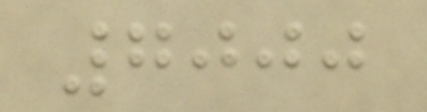7000
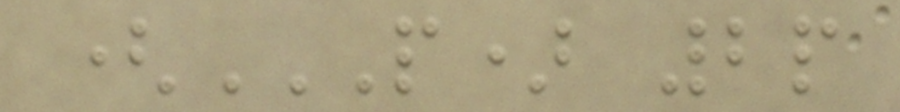(P) 2P
